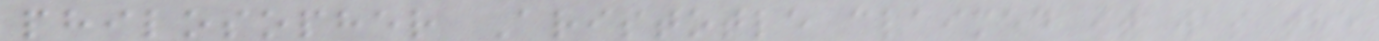philosopher Aristotle claimed it was the
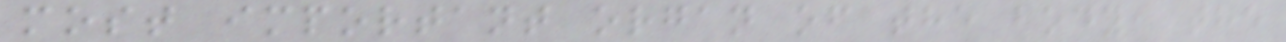most important organ of the body, the
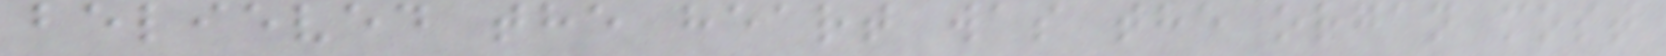believed the heart was the organ most
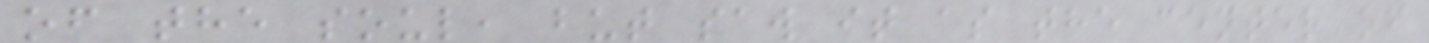of the soul, but saw it as the center of
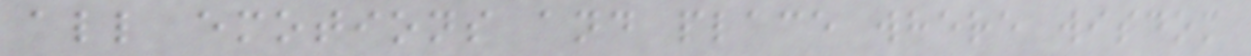all emotions and place where wisdom
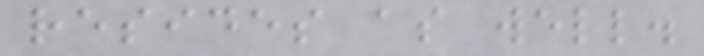resides as well.
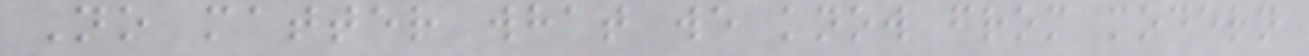No matter what we know from modern
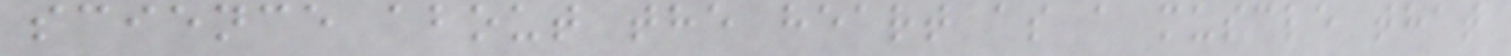science about the heart as a muscle that
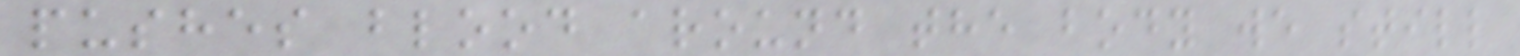pushes blood around the body we still
